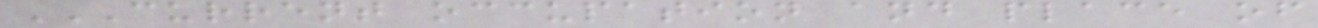CURRENT OCCUPATION AND PLACE OF
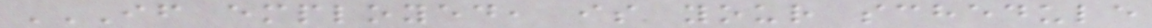IF EMPLOYED, IS YOUR SCHEDULE
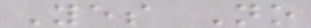Yes No
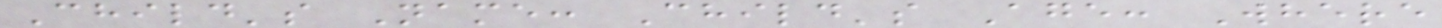Child's Name: Child's Age: Where
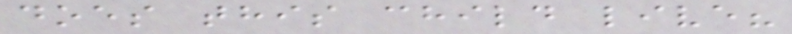does this child live?
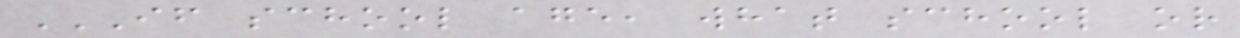IF SCHOOL AGE, WHAT SCHOOL OR
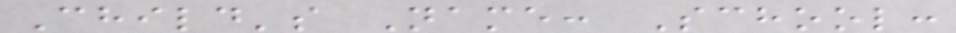Child's Name: School:
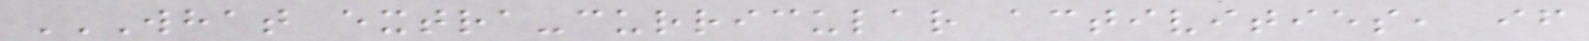WHAT EXTRA-CURRICULAR ACTIVITIES, IF
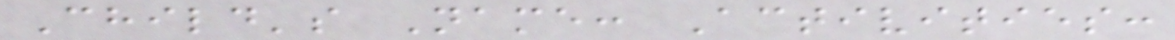Child's Name: Activities:
